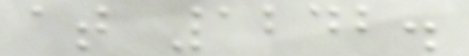at 1242.
